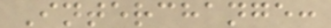Interchange:
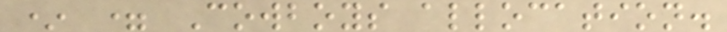* = Cowboys allocation.
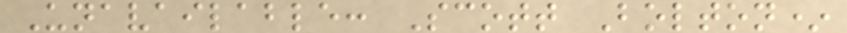Unavailable: Scott Bolton*
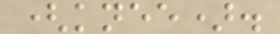(knee).
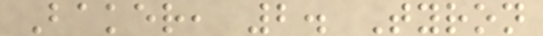Baker, 2. Tyron
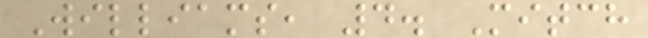Williams, 4. Mitch
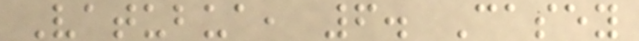Vatubua, 6. Casey
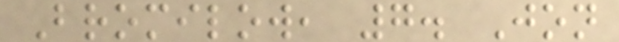Bromilow, 7. Jon
